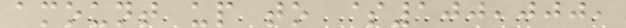amount up to $100,000,
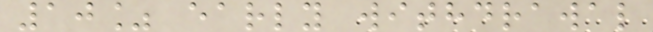10% early withdrawal
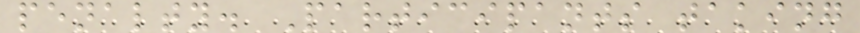penalty. Participants taking
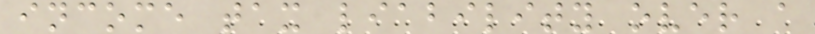income tax liability over a
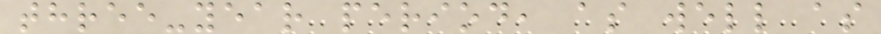three-year period, as well as
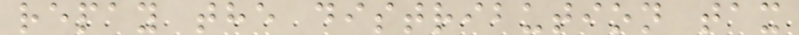repay the distribution tax
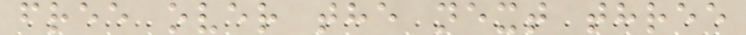free over the next three
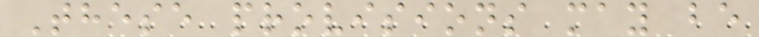These provisions may be
